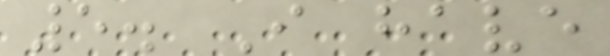5. I have
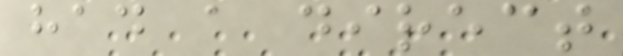had a direct
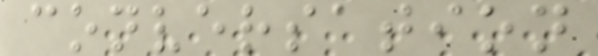conversation
